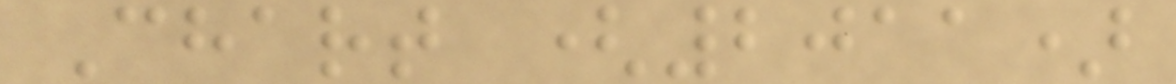Chart (2011)
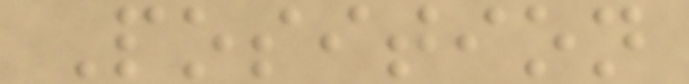Position
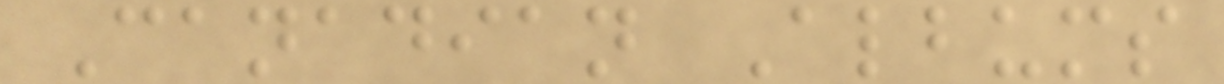Canadian Albums
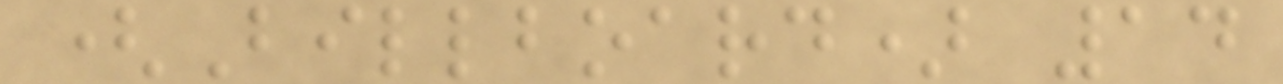(Billboard) 14
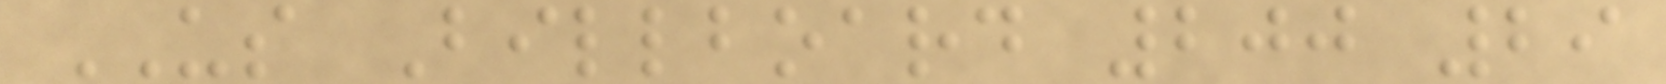US Billboard 200 29
